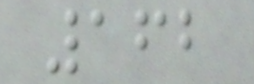162
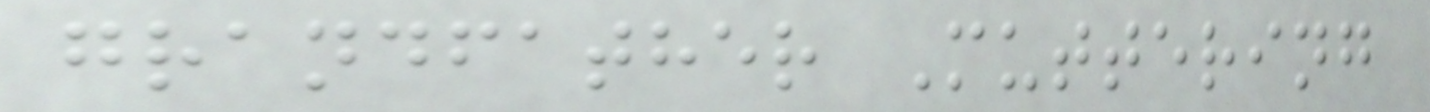grandfather Muttering
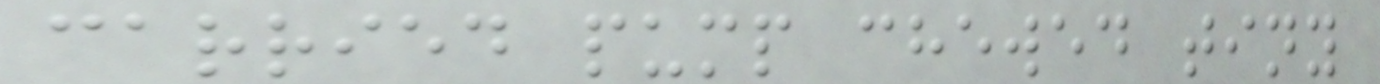carried pump chewed tiny
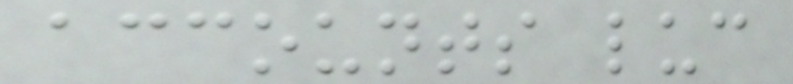accounts luc
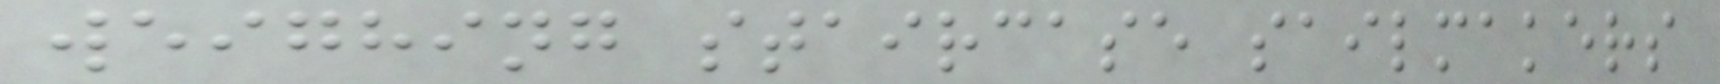weighing staircase sailmakers
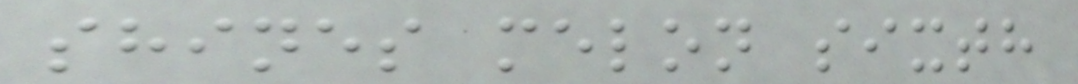shines melon sixth
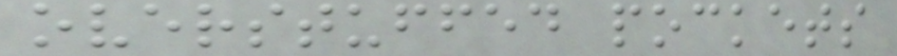overstuffed pockets
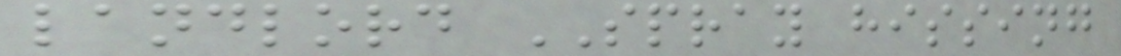landlord SPRAY hissing
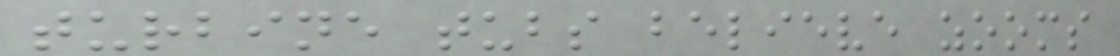turbine tubs believe zooms
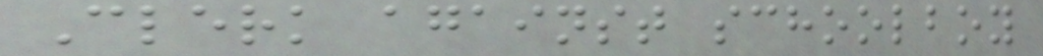Clerk against schoolboy
